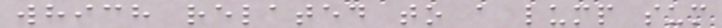which related to a lump sum
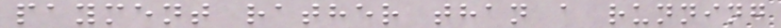payment rather than a running
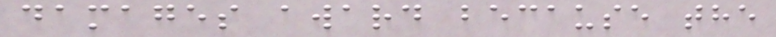damages award because the
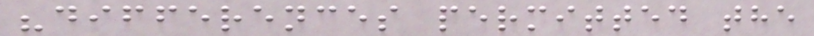"differences permitted the
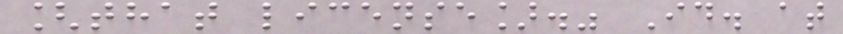[that license]." Id. at
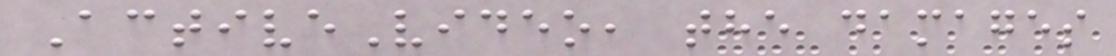ActiveVideo, the damages
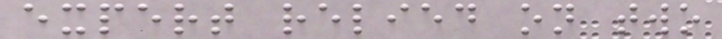expert relied on two
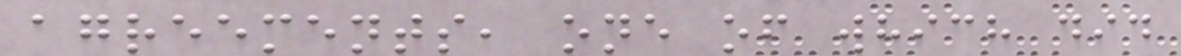agreements, one of which did
